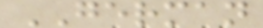GERMAN
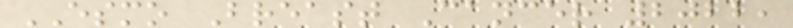ESMO Breast Cancer 2022,
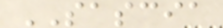SASCIA
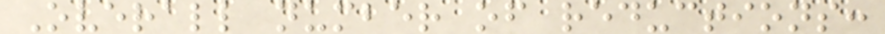Overall number of reductions:
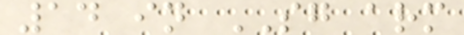14 in SG arm
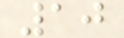10
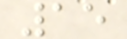15
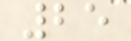25
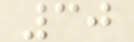30
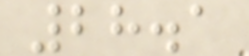28.1
